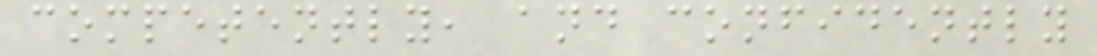competently, and confidently
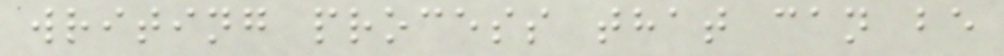writing process that can be
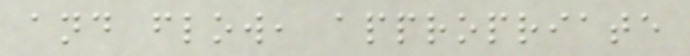and flow, appropriate
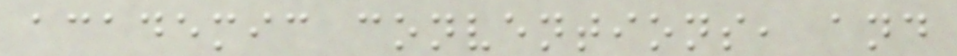academic conventions, and
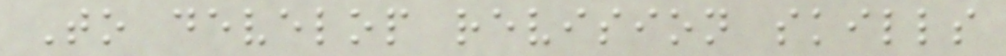To develop revision skills
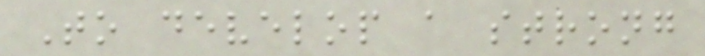To develop a strong
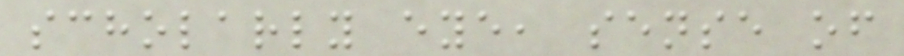scholarly eye, sense of
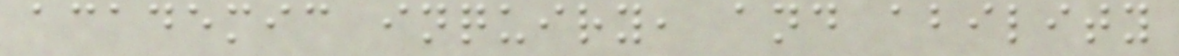academic inquiry, and ability
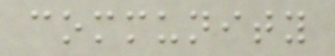community
